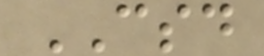CSD
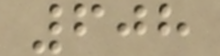608
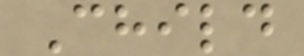Child
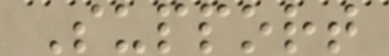Support
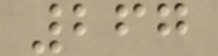267
